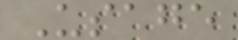Usage
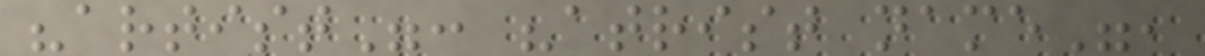"artist": "atrist name",
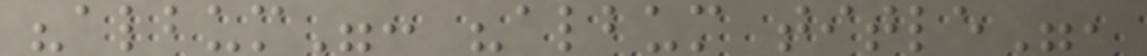"album": "album title",
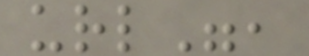url",
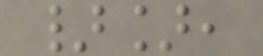}],
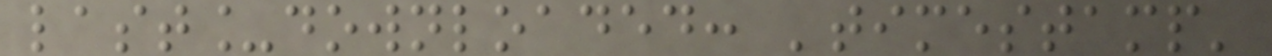last_downloaded: 'timestamp'
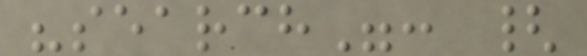"search": {
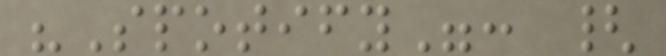"Spotify": {
